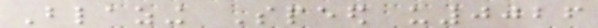Blazing Speed u0026
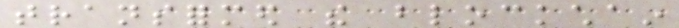transformed the blockchain
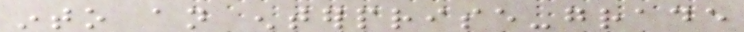into an enterprise-grade
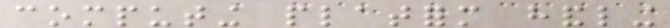computing platform handling
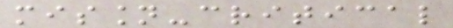mission-critical
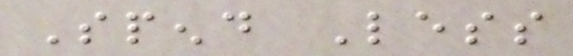Spend Less
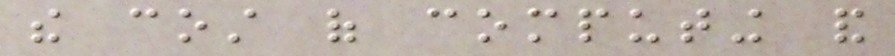the cost of computing and
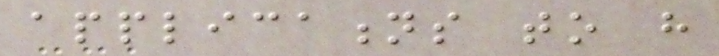applications to have
